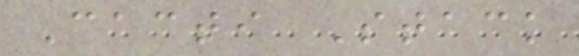Cacti Stack
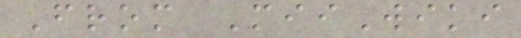From MiiWiki
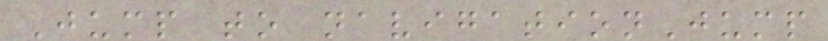Jump to navigationJump
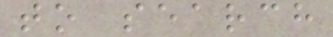to search
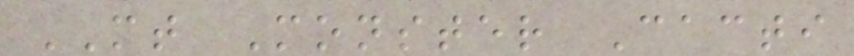MT Monster Cacti
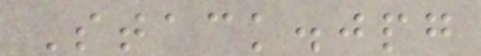Stack.jpg
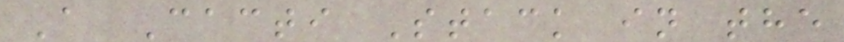A Cacti Stack in the
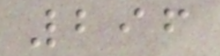296
